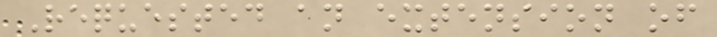Requested an extension of
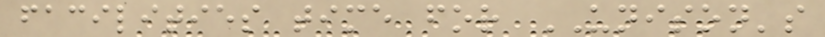facilities time for UNISON's
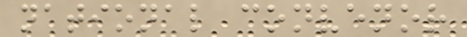national convenor
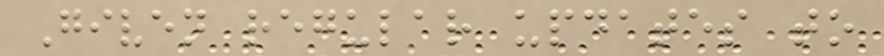Given regular updates to
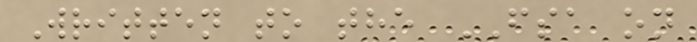Written to the FSA on
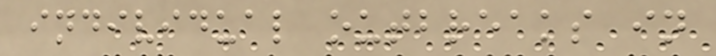individual outbreaks in
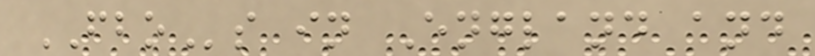FBOs in England and
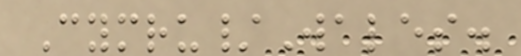Cymru/Wales.
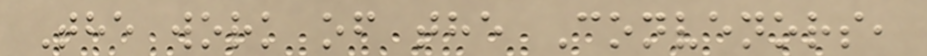The work of the Convenors,
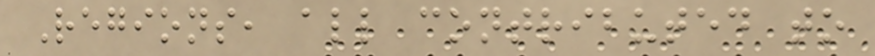Regions, all contributed to
